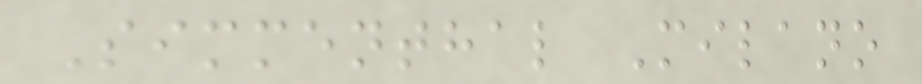Simmenthal Milano
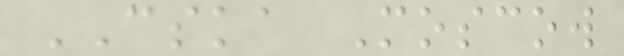CSKA Moscow
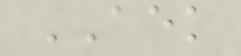AEK
